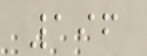196
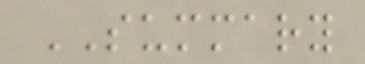SUMMARY
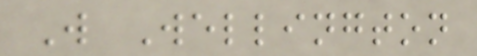W Wellington
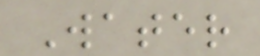Water
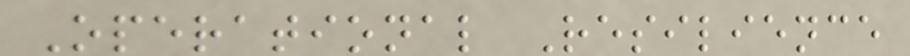Operational Resilience
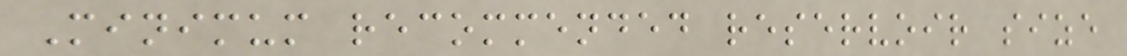Minimum recommended reservoir size
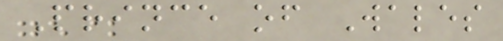Prince of Wales
